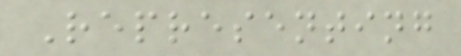Representing
